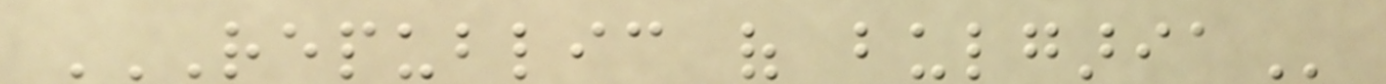REPUBLIC OF BULGARIA
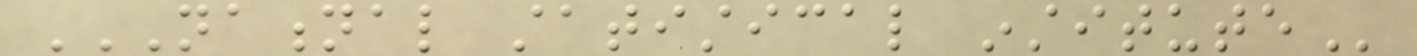NATIONAL STATISTICAL INSTITUTE
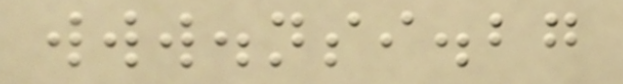www.nsi.bg
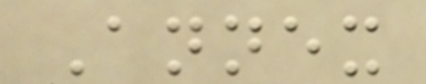Annex
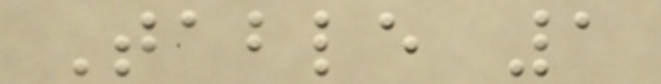Table 1
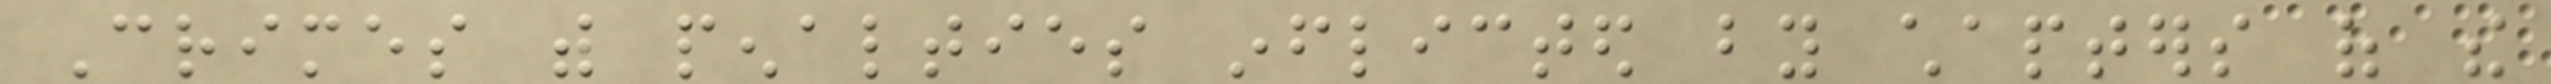Crimes with penalties inflicted by chapters of the
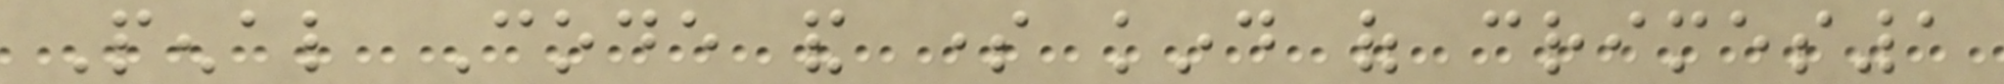Penal Code and some kind of crimes1
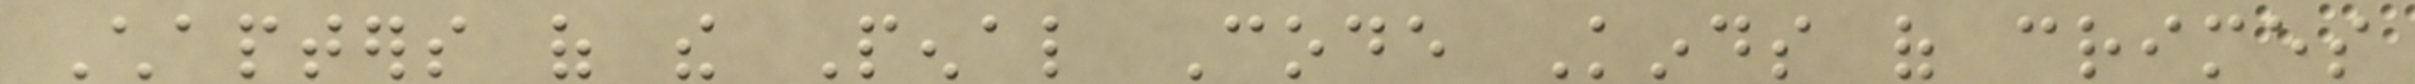Chapters of the Penal Code Kinds of crimes
